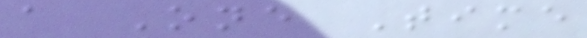a One Time
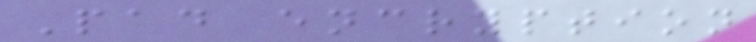Pad encryption
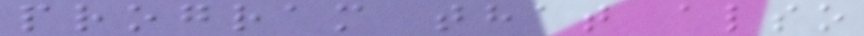program that also
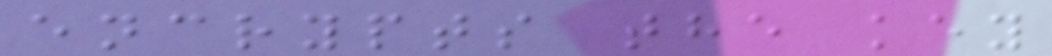encrypts the key
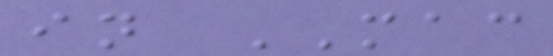in MAC
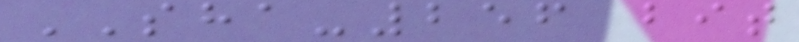SHA-256 bit
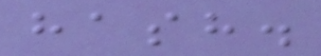hash.
